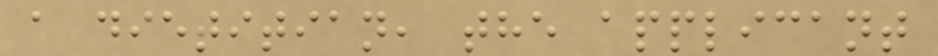a dietitian, the applicant
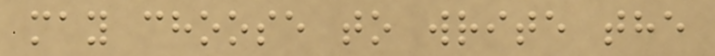may choose to write the
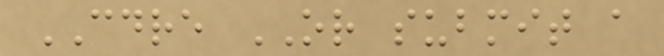CDRE OR submit a
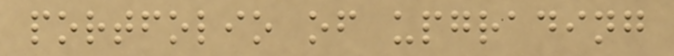portfolio of upgrading
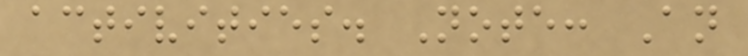activities. Note: An
